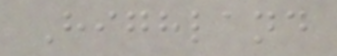Highland
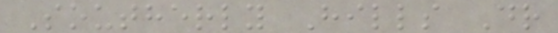Southerly Hills Dr
